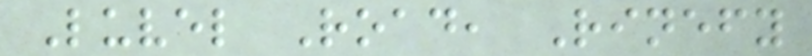Luvel Road, Rinefy
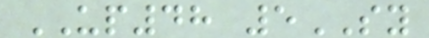UP48 5SY
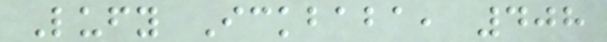Lufy Ickbaba, 408
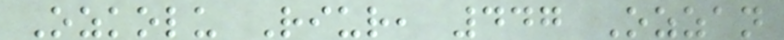Ozkolu Riur, 447 Ozzan
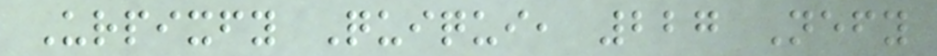Urpixfy Quiqui, 227 Nefy
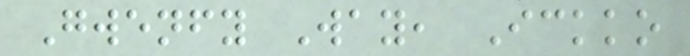Gwenfy Way, Ickko
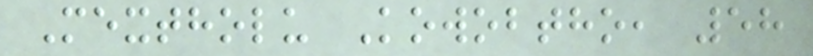Mextholu Kowobtho, 58
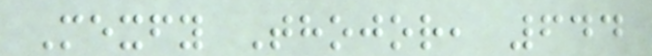Mexfy Thojor, 644
